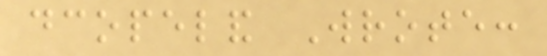dcopeland Wrote:
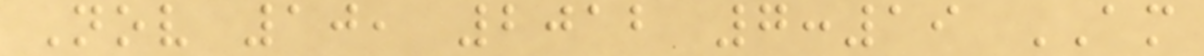Nov 10, 2012 7:19 AM
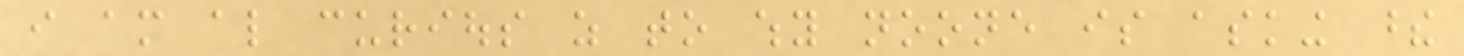i am also curious as to why noone is asking these
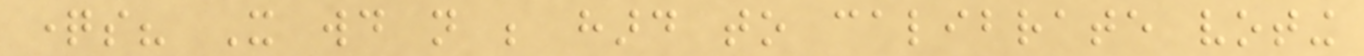questions? It would not be hard to calibrate voting
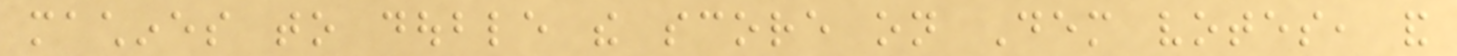machines to double the score on Dem votes, and
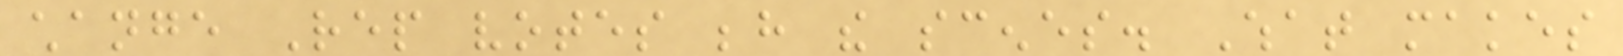change Rep votes behind the scenes. What makes
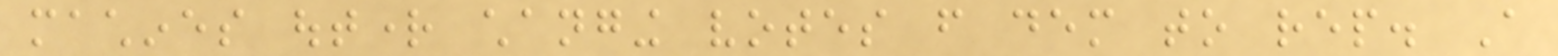machines outright changing votes from dem to rep. A
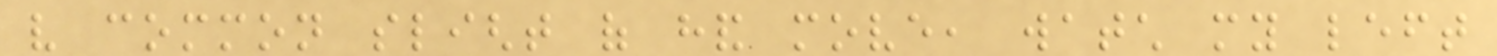very common slight of hand move, watch my left
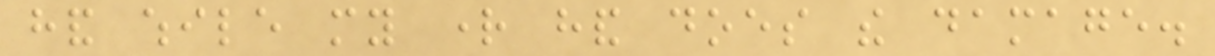hand while my right hand does the damage.
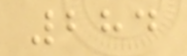284
